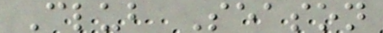Club Season
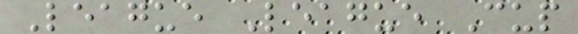League League Cup
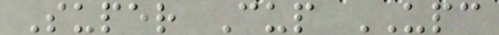Super Cup UPC
